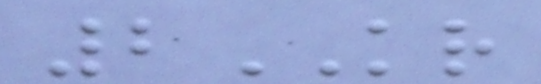2KR
